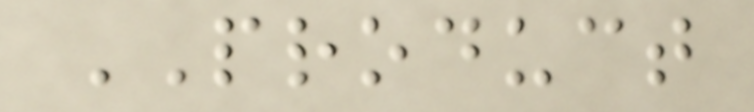PRODUCT
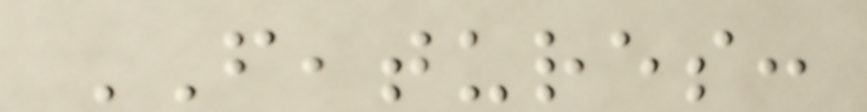FEATURES:
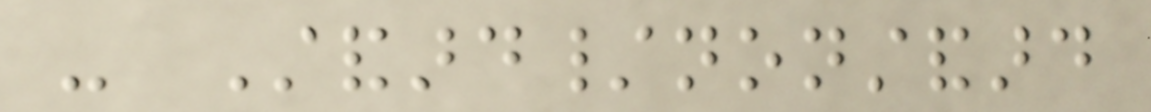- Standard/nonstandard
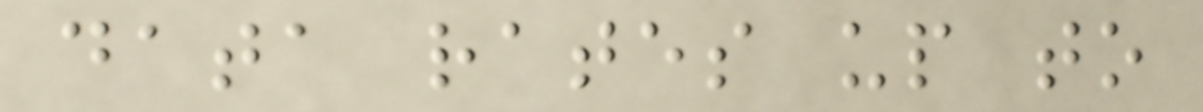data rates up to
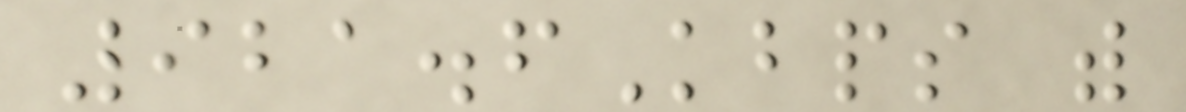921.6Kbps with
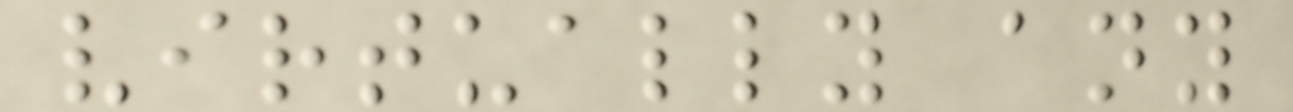virtually any
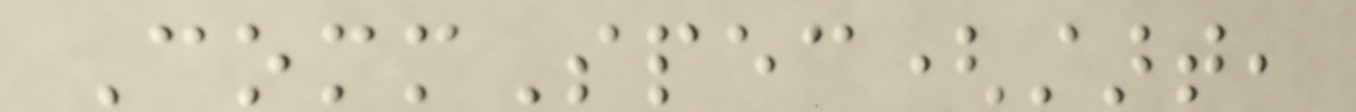CommSpec(start,
